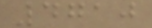4710
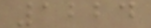1224
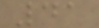41
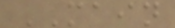MAIN
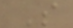S
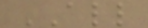ALL
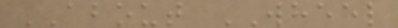ABOUT WHEEL
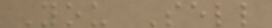You Sell
